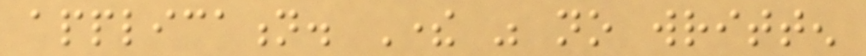application. There was no written
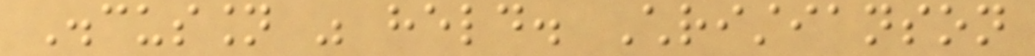Discussion was held. Christianson
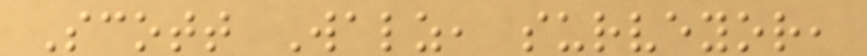Scott Walz, surveyor,
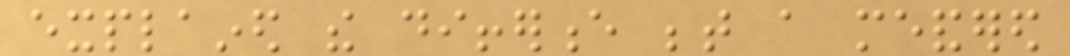explained the difference between a meandered
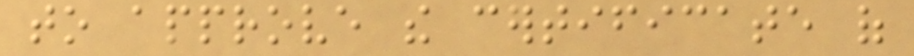to approve the certificate of
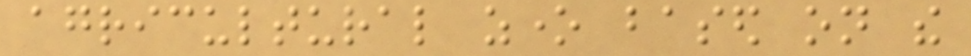agricultural zone based on the
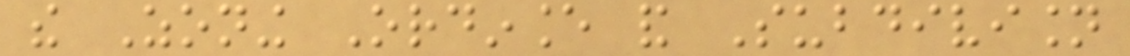the Zoning Ordinance and Subdivision
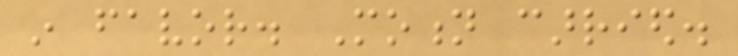in favor. Motion carried.
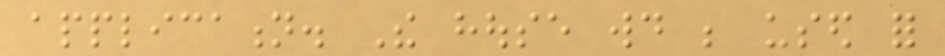application. The house would be used for
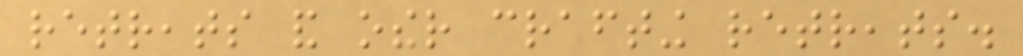retreats and other crafting retreats.
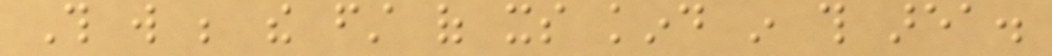This will be the first of its kind in this area.
